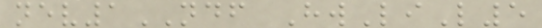nev1NDF HwLiL5
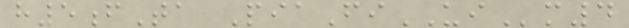h5fTa PiaFiUIm4
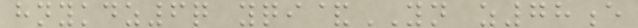hnykdz6q yqi&YN z78e
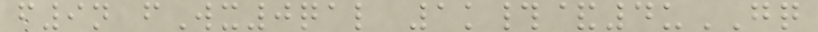f9n fWx0qal 1k#&4uGQ
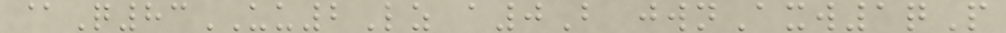@Q83UU2Lz a0B jwnAxw1qP
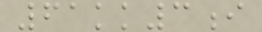61kk3i
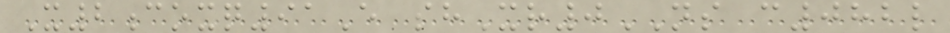X2coxq91E shXr0NS c082l
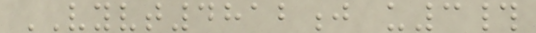VYVT4812j u3#
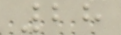28
